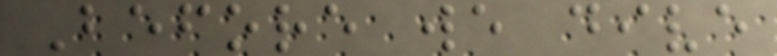Before we dive
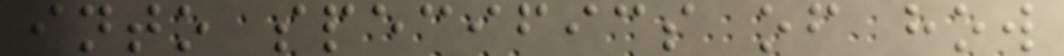into specifics of how
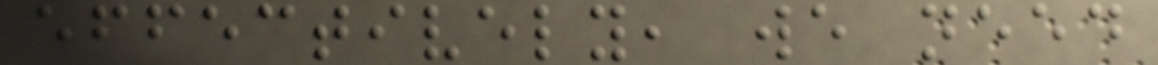effectively, we need
